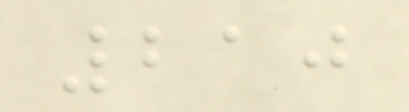210
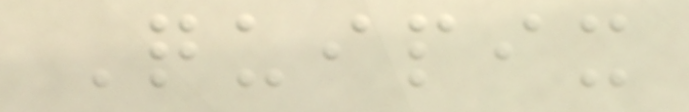Quipix
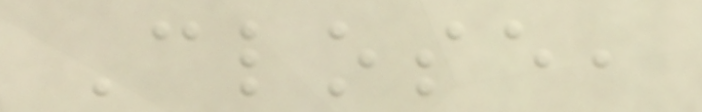Close,
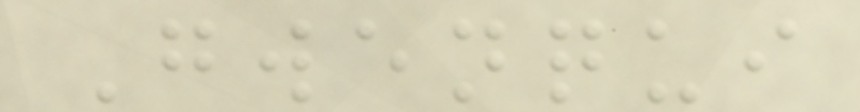Gwenqui
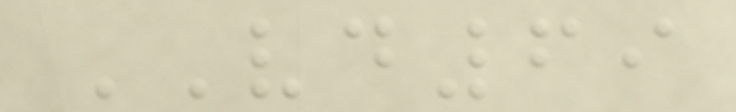VD69
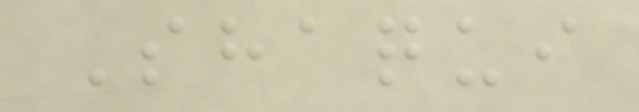Shaqui
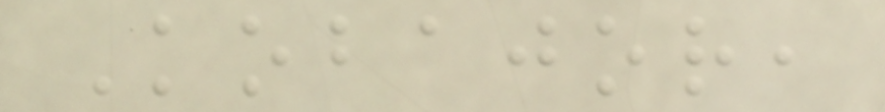Kobajor,
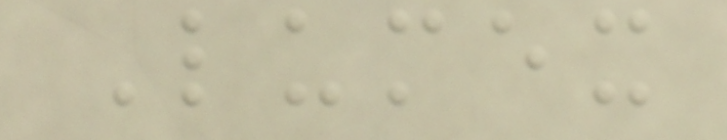Lumex
